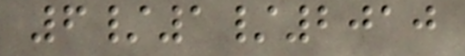6/1/2010
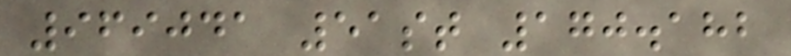969041 51st 170.182
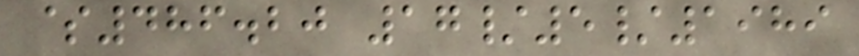$486.20 17/5/1989
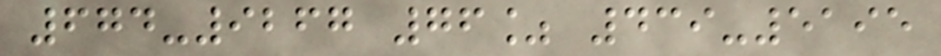674-9267 76% 439-5195
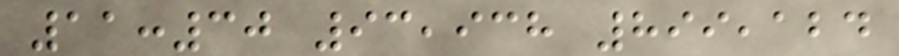11:30 93,938 899,124
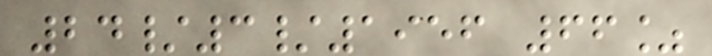24/3/1956 66%
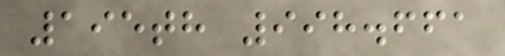195th 998.661
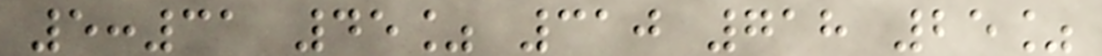5:31 45% 310 718 25%
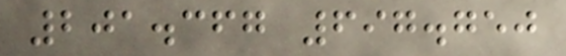201.367 697.750
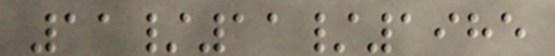11/11/1985
